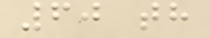60 th
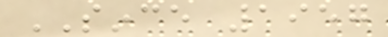SINCE 1957
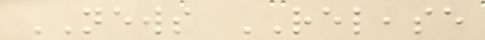NEWS RELEASE
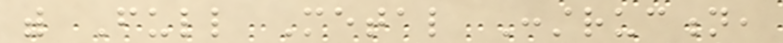with Full Metal Construction,
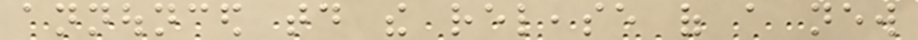announced today the release of a new
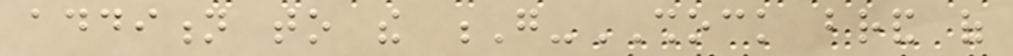addition to the G-SHOCK brand of
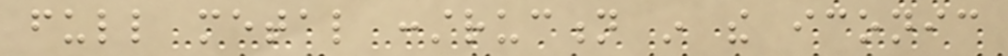full metal construction in the iconic
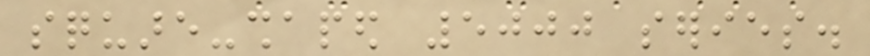square-shaped 5000 series.
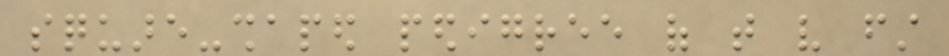square-shaped pedigree of that very first
